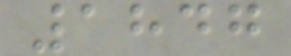1847
